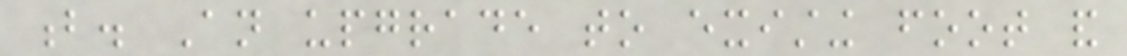b. An upgrade to existing foot and
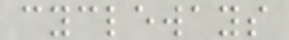cycleways
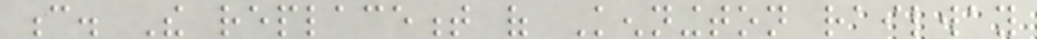c. The replacement of Kennington railway
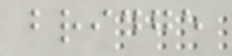bridge
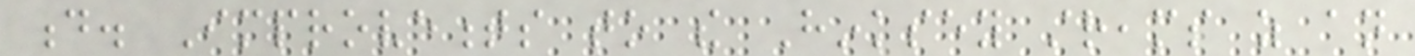d. Improvements to the Hinksey streams as an
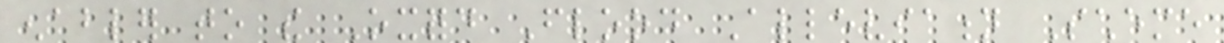enabler to the Oxford Flood Alleviation Scheme
